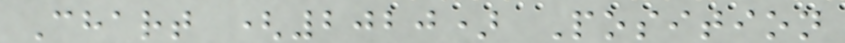Chart (2020) Position
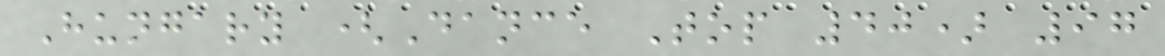Hungary (Dance Top 40) 97
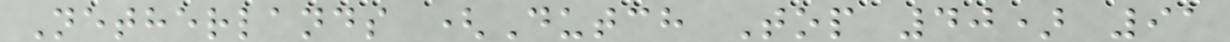Netherlands (Dutch Top 40) 91
